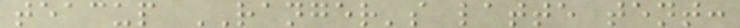teacup RANGER's latte tent:
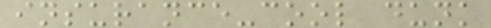insurance-cool dunk
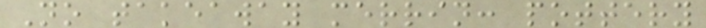No takeaway merrin: pottery
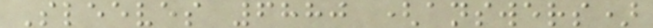Sleeves 6880 (answers)
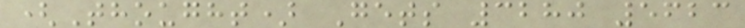(Thought) Gets 3280 5623
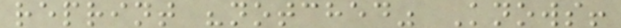reprint "notched" Knows!
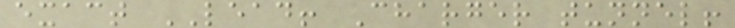exact LEAD! Charger tunnel!
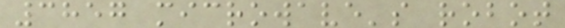3857 microwave's robot
